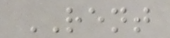RENT
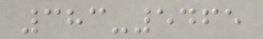383-5465
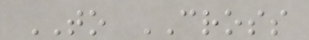TO CROSS
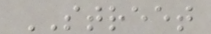STREET
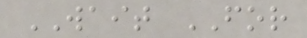WAIT FOR
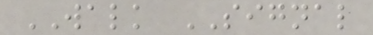WALK SIGNAL
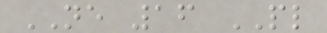NE 16 PL
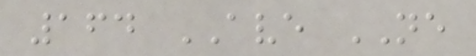164 AVE NE
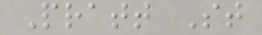Pratt St
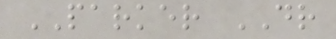PARKER DR
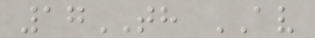17TH AV
